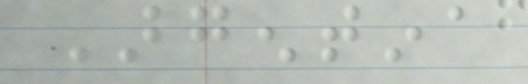Argentina
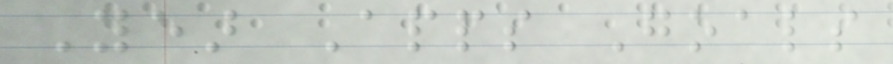Year Apps Goals
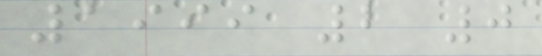1999 2 0
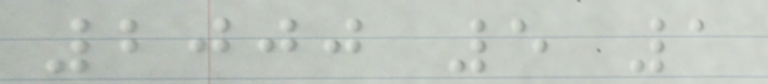2000 5 1
